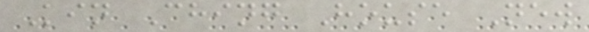Kin Ching House New
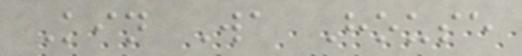Kin Wa House
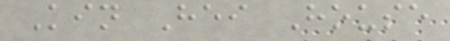Kin Hei House
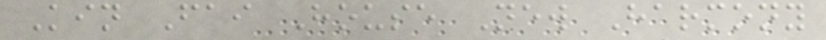Kin Fai House New Harmony
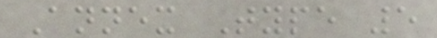Annex Type 5
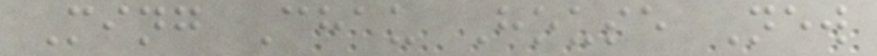Ming Chau House New
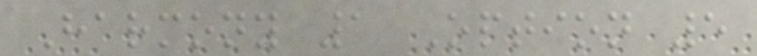Harmony 1 Option 5
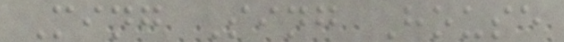Ming Sing House
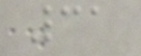31
